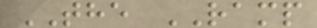THE RAMP
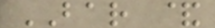BAR &
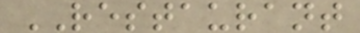RESTAURANT
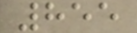855
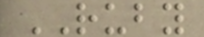RUBY
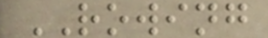ROWING
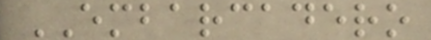EMBARCADERO
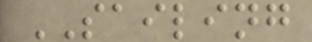SAILING
